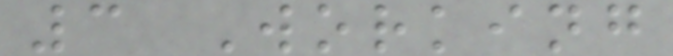3 Working
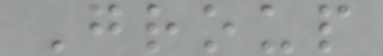Group
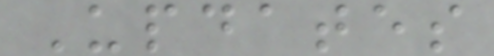Updates
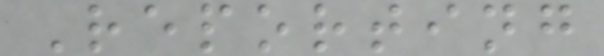Reporting
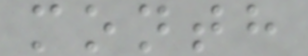month
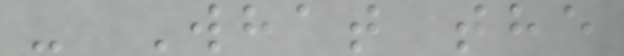- What the
